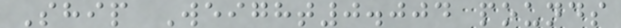Ship Weight0.004 pounds
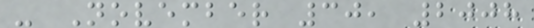- November 30, 2008
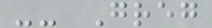-- Greg
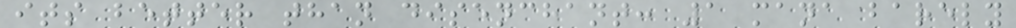its better than disenchant: 1 mana barely
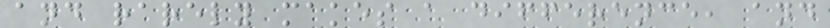and rarely makes a difference, and
